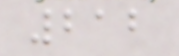212
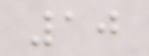10
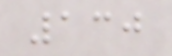130
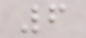6
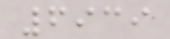6939
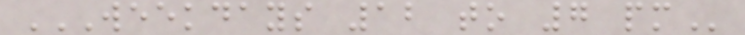WEEKDAYS 12 TO 7 PM
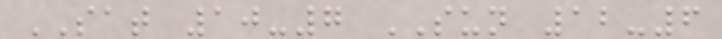SAT 10-7 SUN 12-6
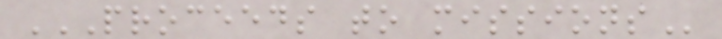PROCEEDS TO MISSIONS
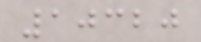10320
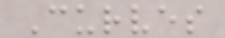Curves
